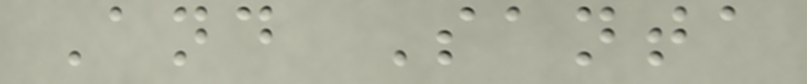And Santa
